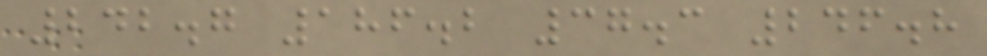242.7 186.2 37.3 246.8
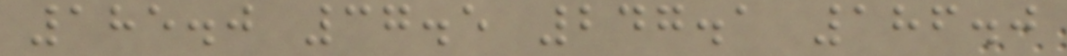185.0 37.5 247.1 186.0
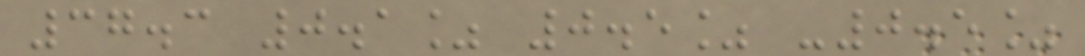37.3 0.1% 0.5% -0.5%
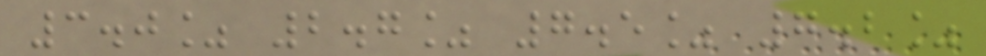3.0% 2.7% 7.5% 7.2%
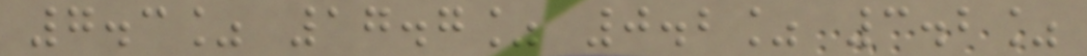7.3% 17.7% 0.2% 3.2%
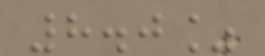8.0%
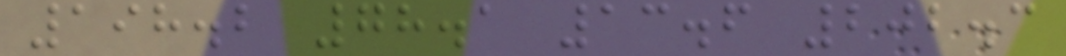198.2 78.1 13.6 202.3
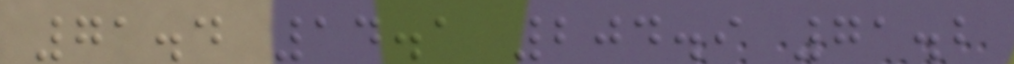71.4 14.1 204.9 71.2
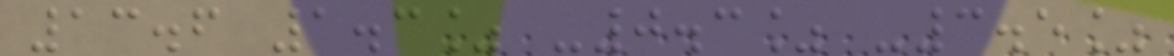13.6 1.3% -0.3% -3.5%
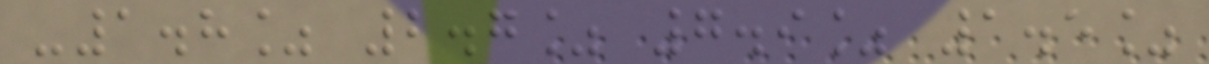-1.8% 2.7% 7.9% 1.5%
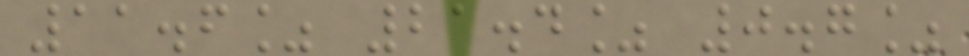11.6% 21.4% 0.7%
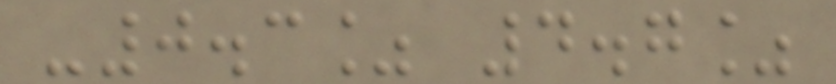-0.3% 4.7%
